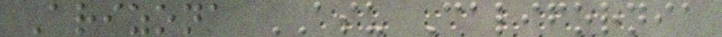Arizona ASU California
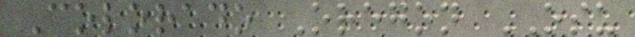Colorado Oregon OSU
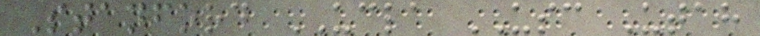Stanford UCLA USC Utah
